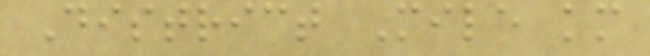District Mile km
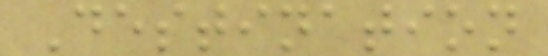Destination
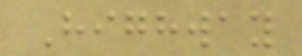Highway
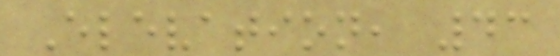Elevation, 43
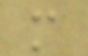m
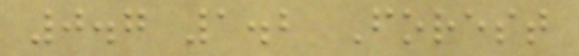0.7 1.2 Forest
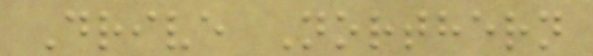Drive Northern
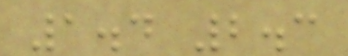1.4 2.3
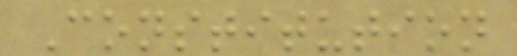Constitution
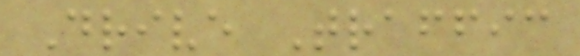Drive Traffic
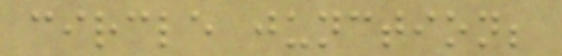circle junction;
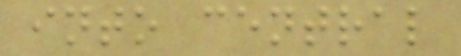into central
